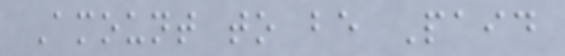Amount to be Paid
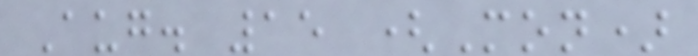Aug. 15 (Mon)
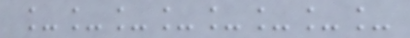________
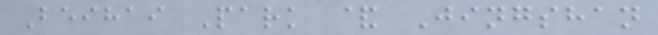Beihai Park & Jingshan
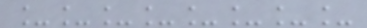________
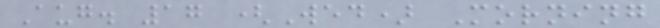Aug. 17 (Wed) Morning
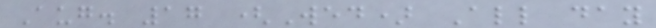Aug. 17 (Wed) All day
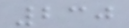230
